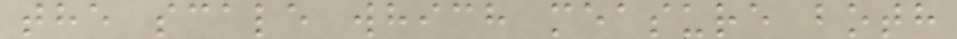the scale which measure both
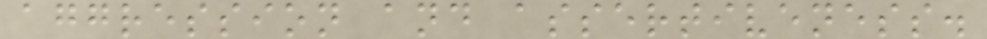aggression and assertiveness.
